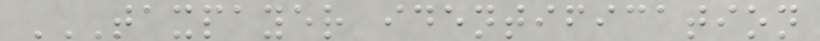TAXPAYER IDENTIFICATION
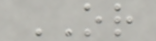OR
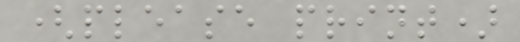(please print)
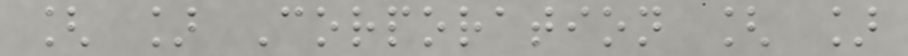[ ] Corporation [ ]
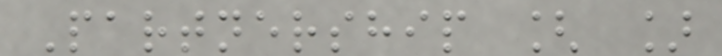Partnership [ ]
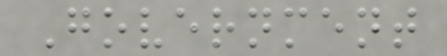Government
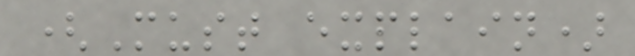(Must explain)
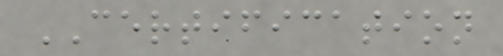CERTIFICATION
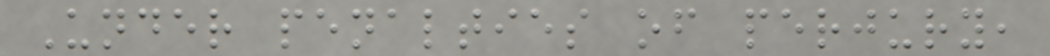Under penalties of perjury,
